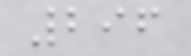296
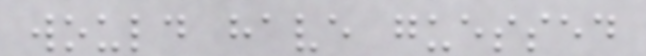would have guessed
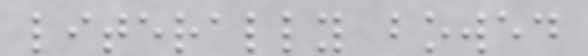literally bowed
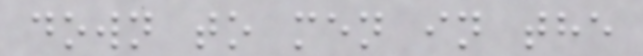down to men in the
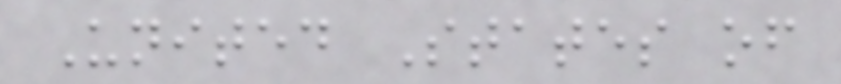United States of
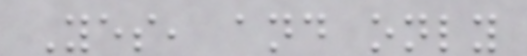Yes, and only
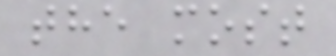the most
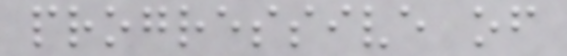progressive of
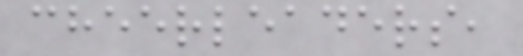cheerleaders,
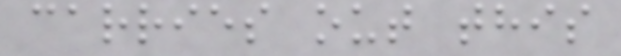carries out this
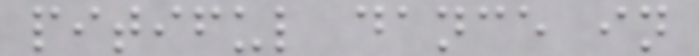pitiful dance in
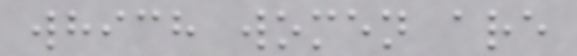which women are
